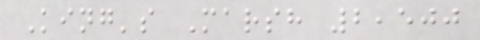King's Marsh 2,500
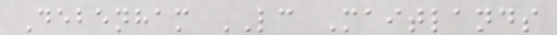Debenham LC Maitlands
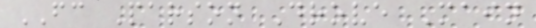FC Parson Drove Main
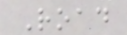Road
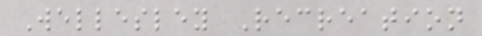Wellesley Recreation
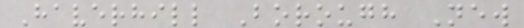Haverhill Borough New
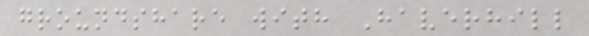groundshare with Haverhill
